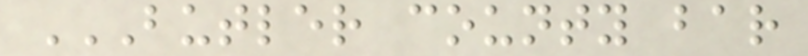BUTLER COUNTY BAR
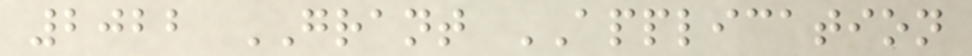2022 GRANT APPLICATION
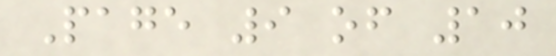Page 9 of 10
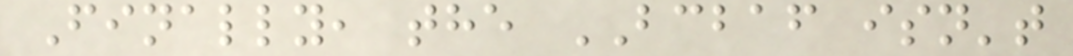Finally, the BCBAF isn't
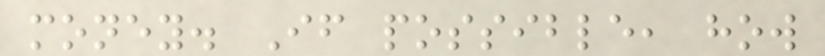money. If possible, how
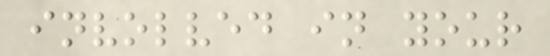involved in your
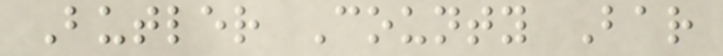Butler County Bar
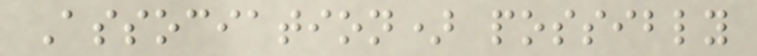Association) possibly
